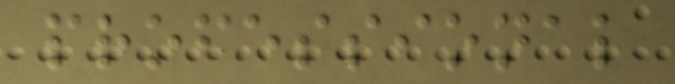professional
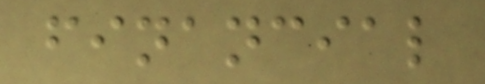financial
